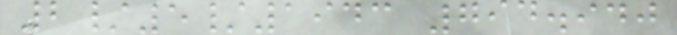2/5/1943 794.940
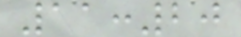11:20
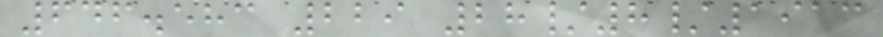646.583 229 28/8/1913
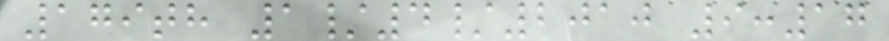179th 1/4/2010 9:17
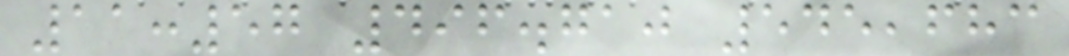11:57 496.710 545,683
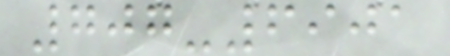707-6901
